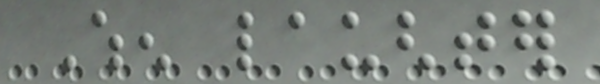When laughter
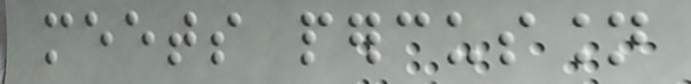meets percussion
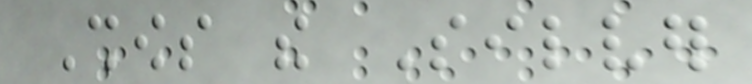Shows the Silver
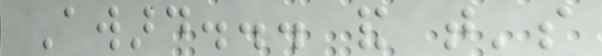Award... and that's
